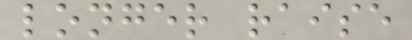longer raise
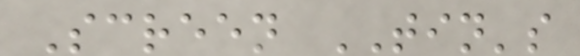Screen TIN's
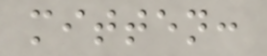mitten:
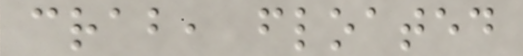crab, floated
